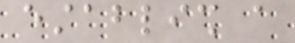establish a
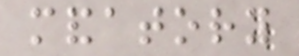mandatory
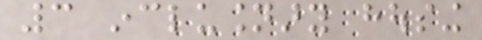3 inclusionary housing
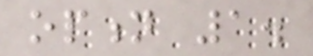option 1.
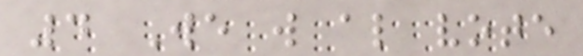4 We will also vote
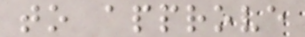to approve
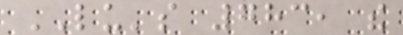LU's 783, the
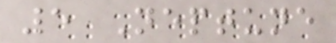5 Neptune
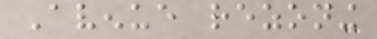Avenue rezoning
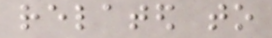related to
